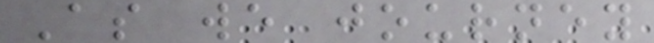As we journey
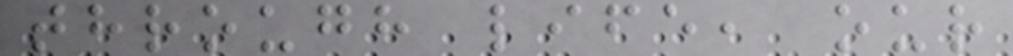through life, our
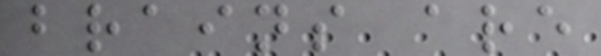brains are
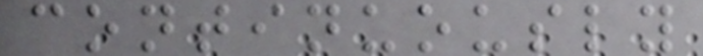continuously
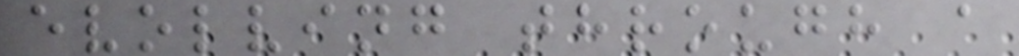evolving through a
